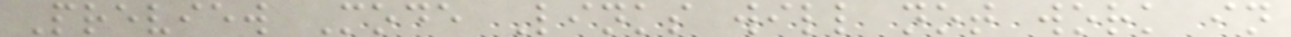Preview Mode Links will not work in
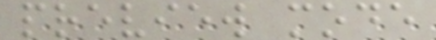preview mode
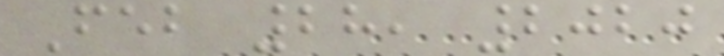Feb 28, 2020
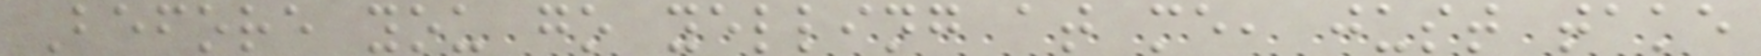Before you go yelling at me, just take
